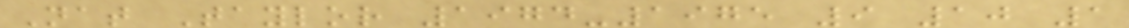Nat Taylor 1974-1975 9 10 1
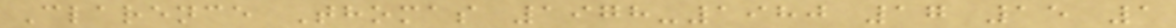Clarence Thomas 1978-1980 17 15 1
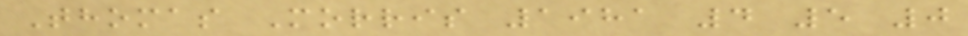Thomas Morris 1981 4 5 0
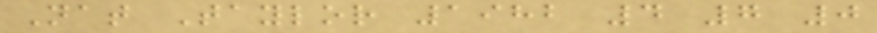Nat Taylor 1982 4 7 0
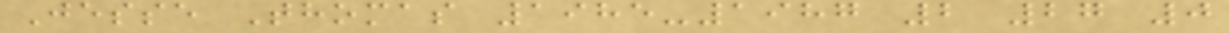Jesse Thomas 1985-1987 2 27 0
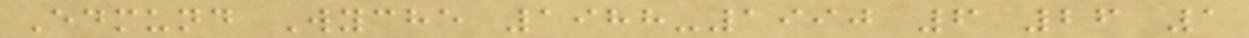Edmund Wyche 1988-1990 6 26 1
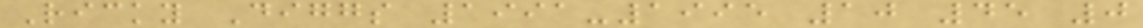Ricky Diggs 1991-1995 10 45 0
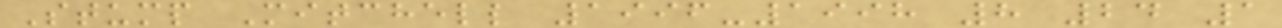Stump Mitchell 1996-1998 8 24 1
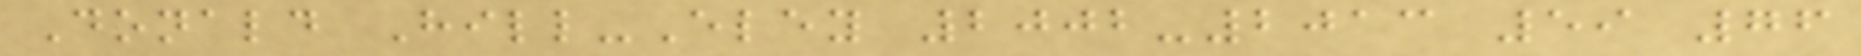Donald Hill-Eley 2002-2013 59 76
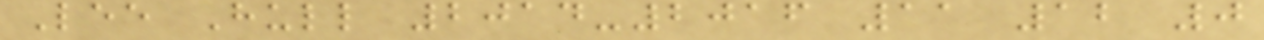Lee Hull 2014-2016 11 12 0
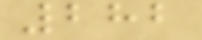282
